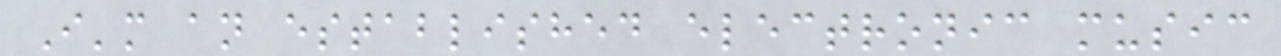I'm an established electronic music
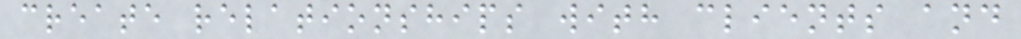create relationships with clients and
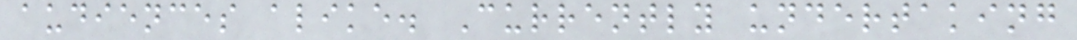audiences alike. Currently undertaking
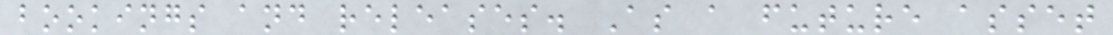bookings and releases. As a future asset
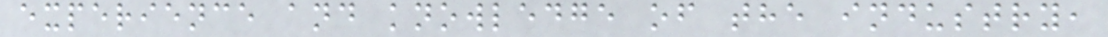experience and knowledge of the industry,
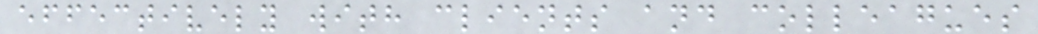effectively with clients and colleagues
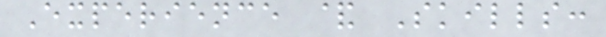Experience & Skills:
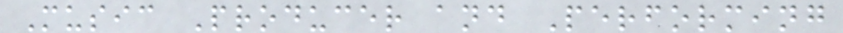Music Producer and Performing
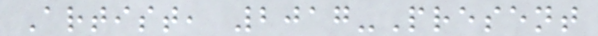Artist, 2017-Present
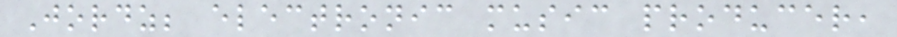Jordz; electronic music producer,
